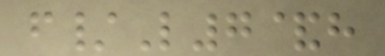f/L7&h
